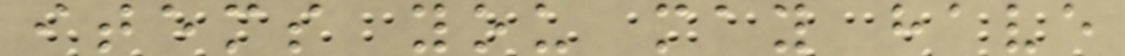items you may have
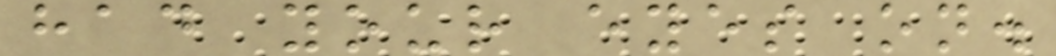had your eyes on.
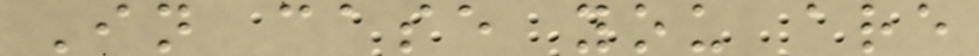In case you are
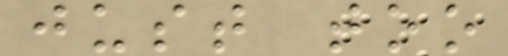just too
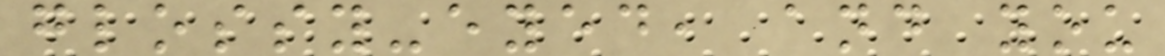glossy-eyed, and you
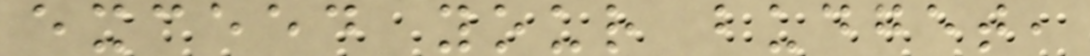exceed your budget,
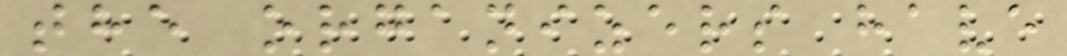the organizers have
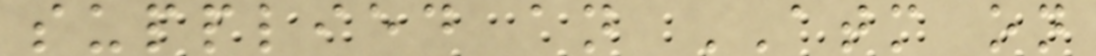supplied an ATM on
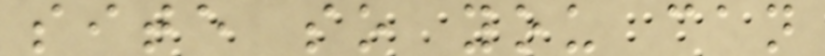site so you can
